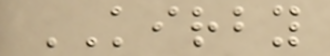KIRBY
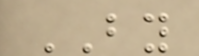BY
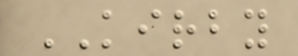KIRBY
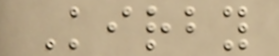Kirby
